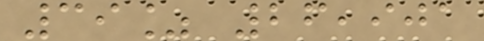39% 26,901
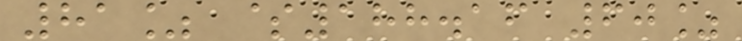81% $188.16 60%
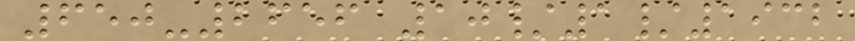650-2656 10/1/1932
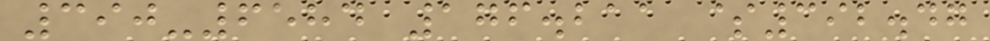390-6584 176.211 $392.47
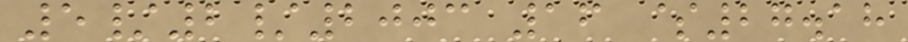5/2/2003 16 $27.18
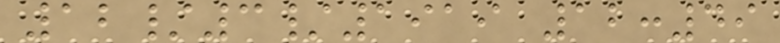12/3/1919 12:49
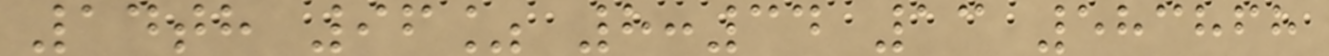14th 96% 8:34 13 583868
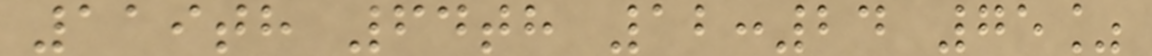119th 64th 12:24 75%
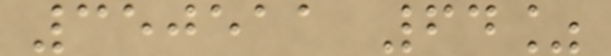350511 64%
